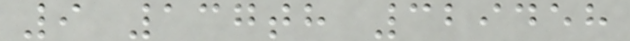9 137th 329458
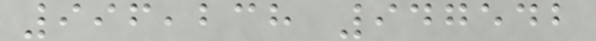996,238 947542
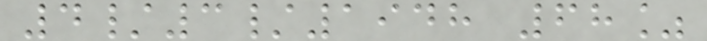4/3/1948 68%
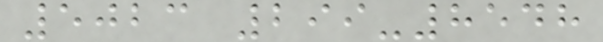5023 299-8548
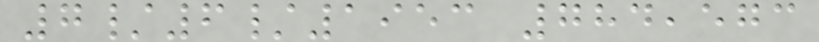7/6/1953 784,573
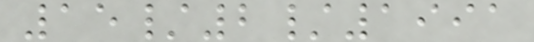15/2/1991
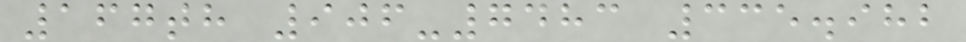167th 906-7483 335.982
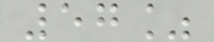57%
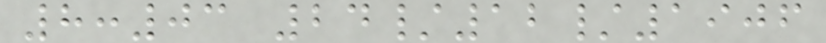8:03 24/12/1906
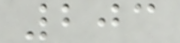203
